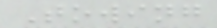Towing
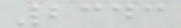2343
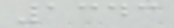1343
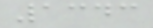1343
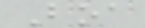Boa
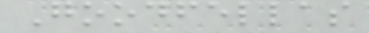Goodfellas
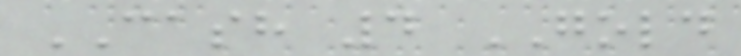CASH 4 GOLD
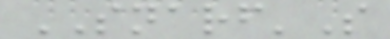SNARF'S
